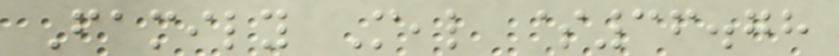Family Meal $36.78
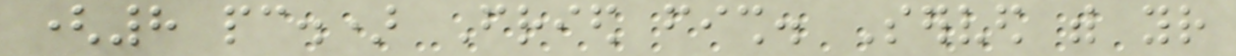(8 pc.) Fried fish. Served with your
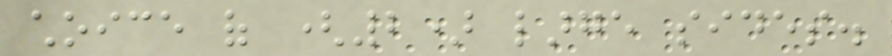choice of (2) large sides.
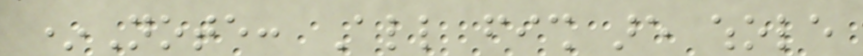*Note: All fish are whole
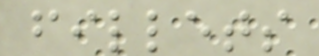fillets
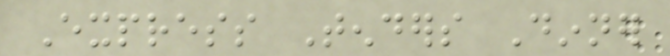Express Tenders Dinner
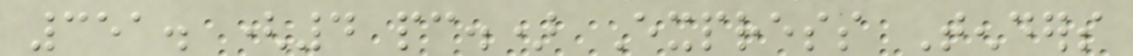351. (4 pc.) Express Tenders
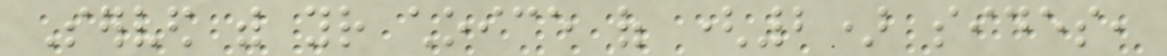Served with your choice of (2) sides,
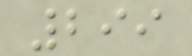299
